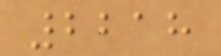2218
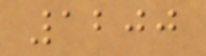1200
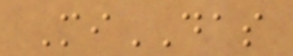MiDAS
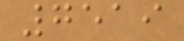7519
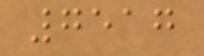7517
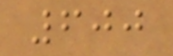600
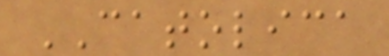CATOLICA
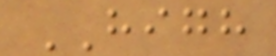HIGH
